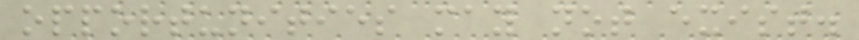opportunities may not exist.
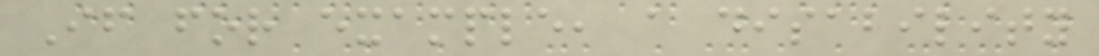If for example, a disability
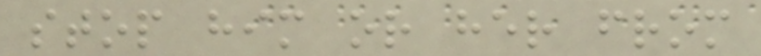stop him or her from
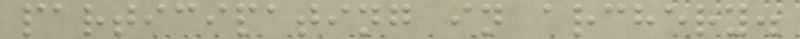participating in archery.
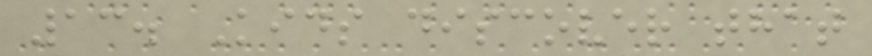13. Kids discover that
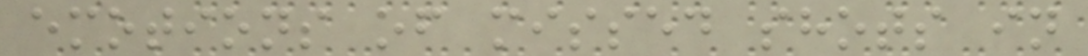emotions of missed shots in
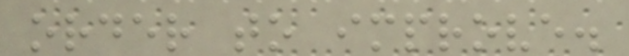order to improve.
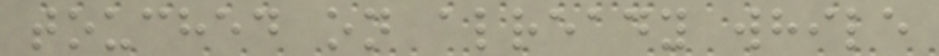touched on already while
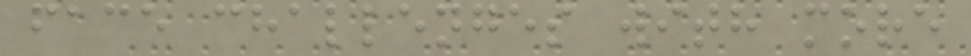face challenges with more
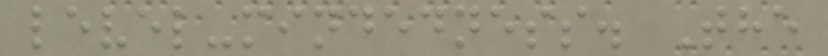level-mindedness. The
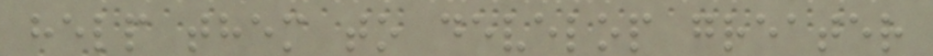help them to develop greater
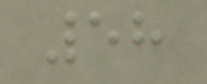58
